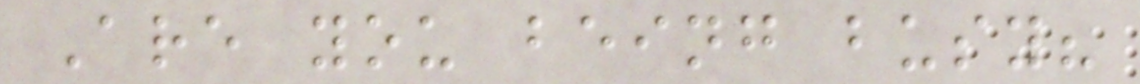Are you being busy?
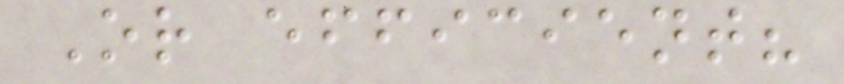Or efficient?
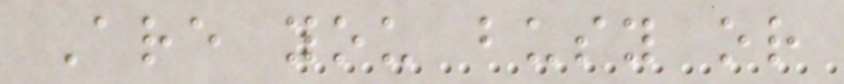Are you busy or
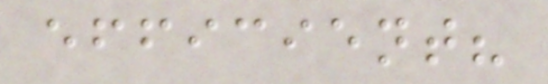efficient?
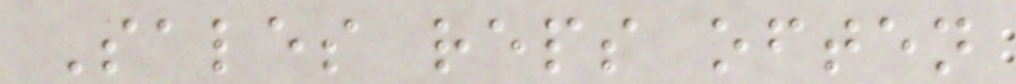Sales reps often
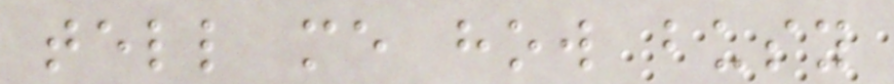tell me how busy
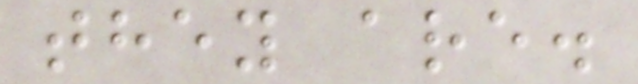they are.
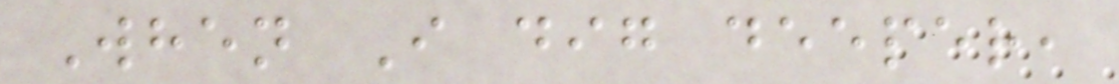When I dig deeper,
